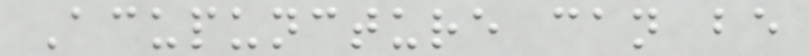Acupuncture can be
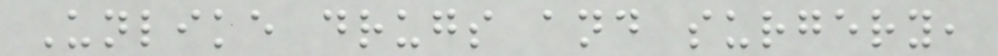Unlike drugs and surgery,
